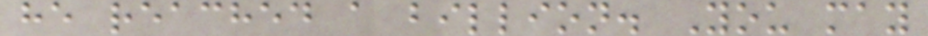he reached a billion. You may
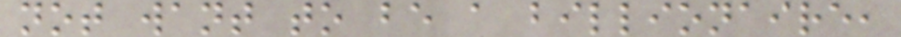not want to be a billionaire,
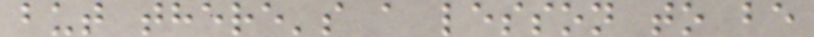but there's a lesson to be
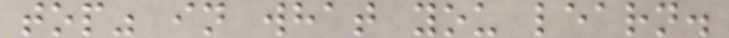top" in what you learn.
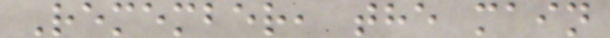Remember, the main
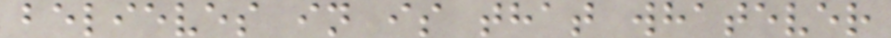believes in is that whatever
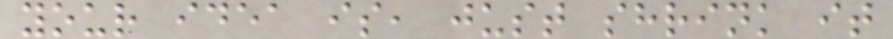your idea is, just shrink it
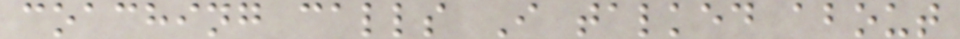coaching calls I talked about
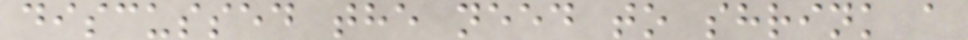discussed the need to shrink a
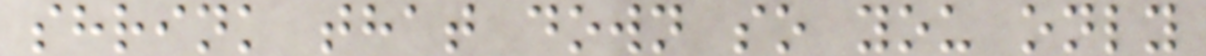shrink that down so you only
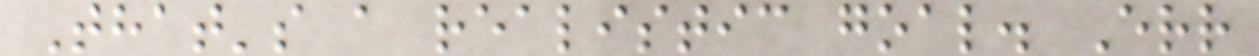That's a realistic goal. Err
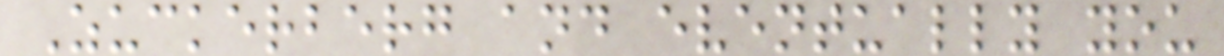Zuckerberg and eventually you
